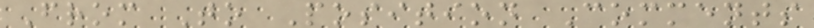From To Position Comments
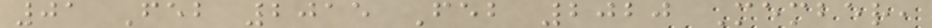01 Feb 2015 Feb 2020 Member,
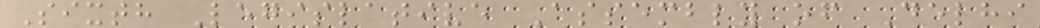Sixth Legislative Assembly of Delhi
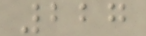227
